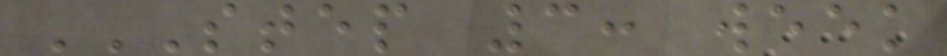STEP 3: WEEK
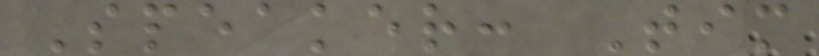Speaker: Tim
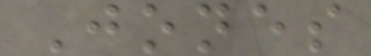Jones
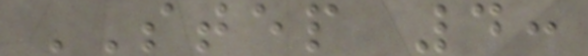STEP 4:
